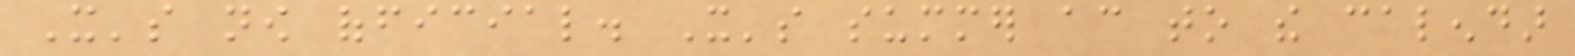It's now official. It's summer according to the calendar
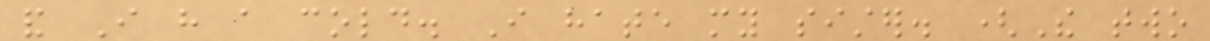and I have a cold. I hate my sister. (The two
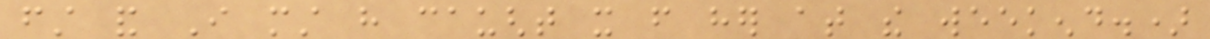first and I must have caught it from her at the weekend.)
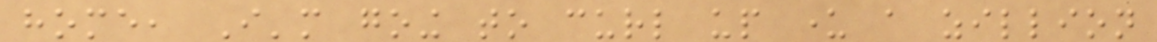home, I'm going to curl up under a zillion
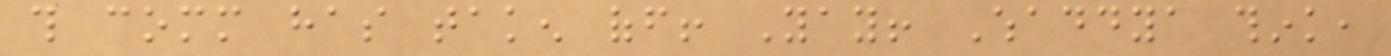this comm has taken off! Yay! Whaddya think,
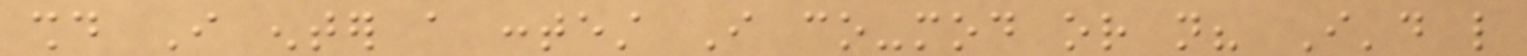should I enter a contest I co-mod or not? I'd like
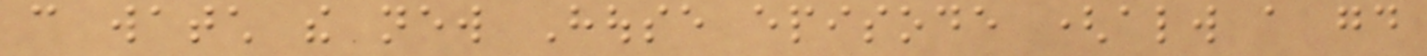can watch the new House episode (always a good
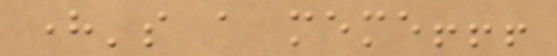here's a meme!!!
